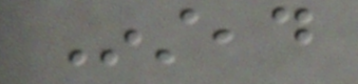Instead
